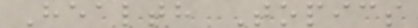Health Topics
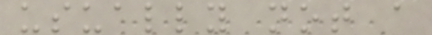usually not a
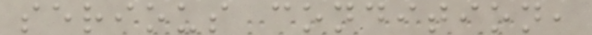serious condition,
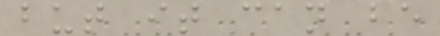but it can be
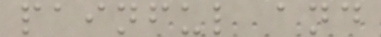painful and
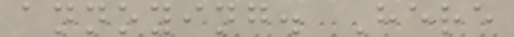annoying. Here
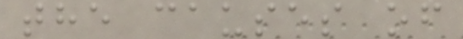the causes of
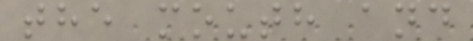the mouth and
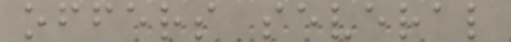offers several
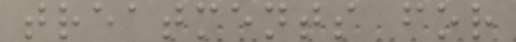treatments for
